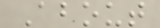About
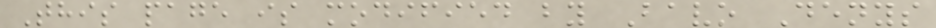This page is modified by Bavo Denys
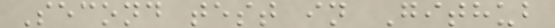Second test in Github
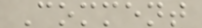Comment
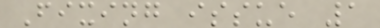Fixing issue 1
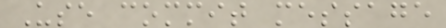Use commit message
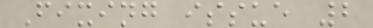Fixing issue 2
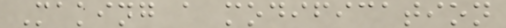Making a modification
